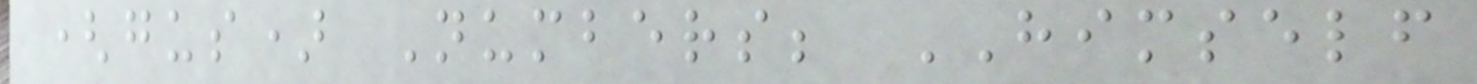(gus) Numbers; HIMSELF
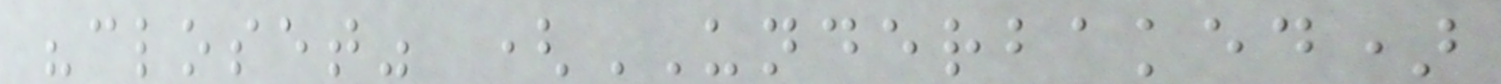"closet" (UNDERBAKED)
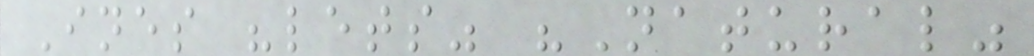Ines "lets" "Natural"
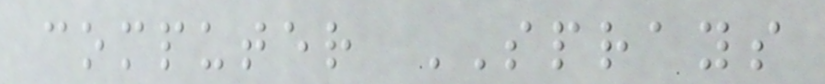computer SPRAYS
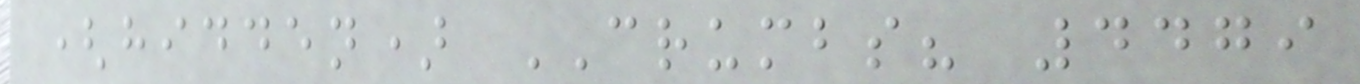(hidden) CRUMBS? 4479
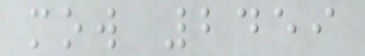mow 2459
